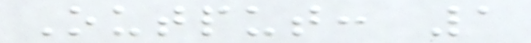Output: 1
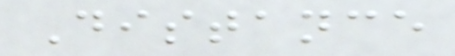Distance
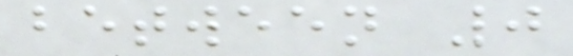between 0
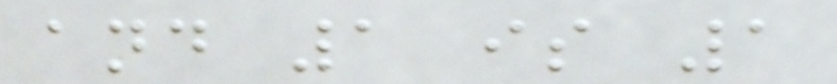and 1 is 1
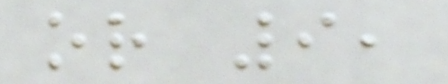or 9,
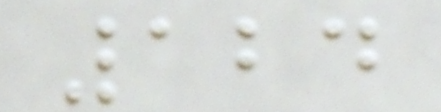124
